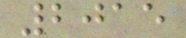2015
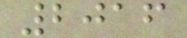2016
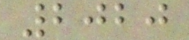2020
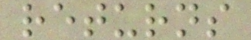returns
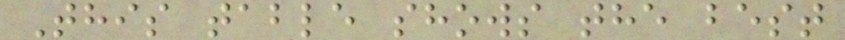This table shows the best
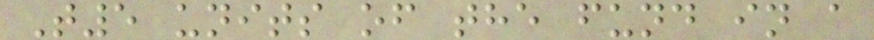T5 units of the fund in a
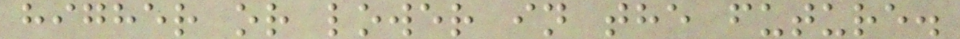higher or lower in the future.
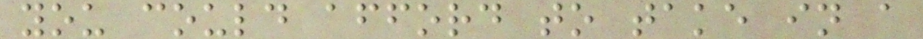you could afford to take in a
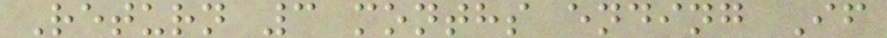Return 3 months ending If
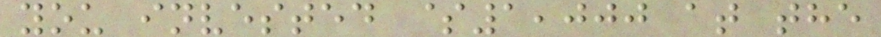you invested $1,000 at the
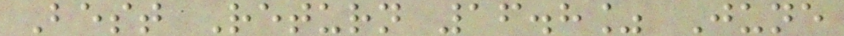Best Return 16.8% June
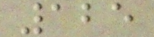125
